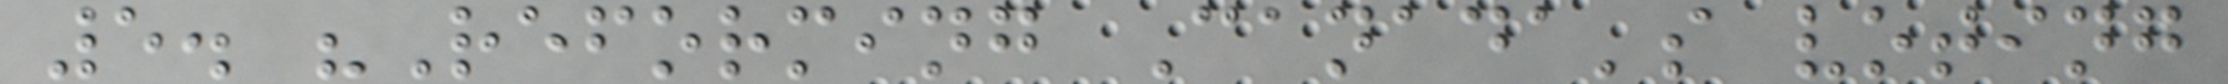5. "Reforming Canada's voting
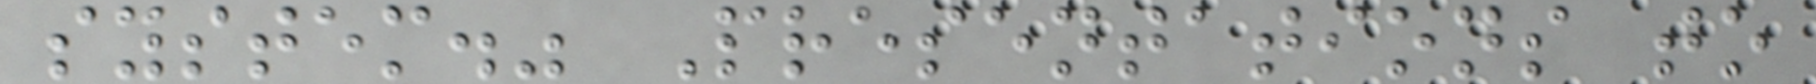system." Presentations to
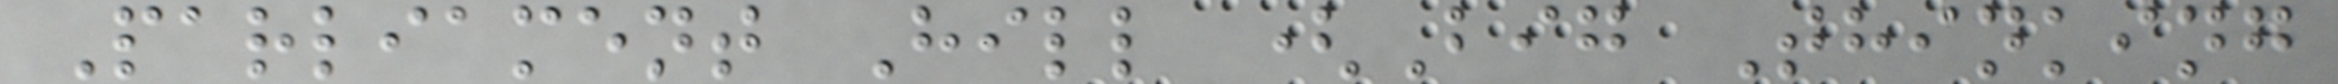Parliament Hill (Big Thinking
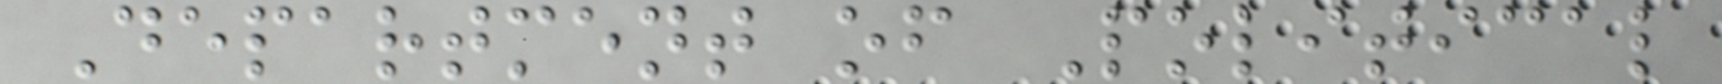Department of Political
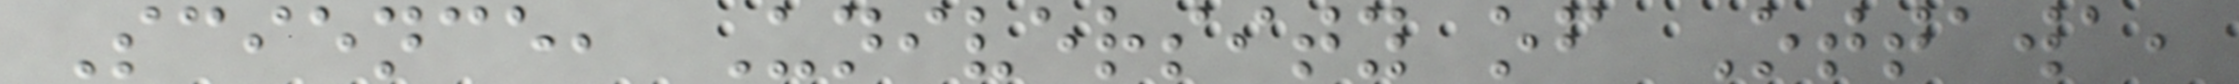Science, University of Ottawa,
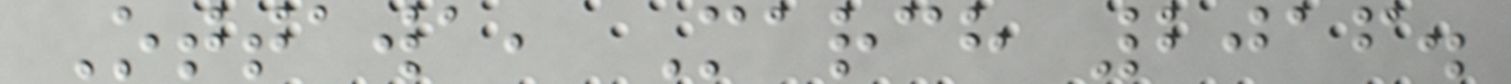Ottawa, March 2016.
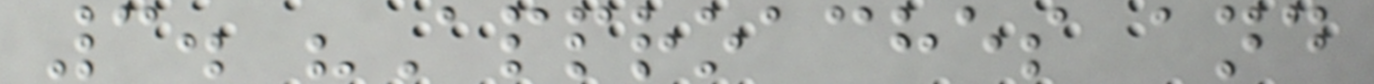3. "Approaches and
